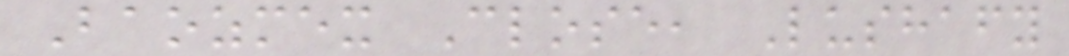Baozmex Close, Lushafy
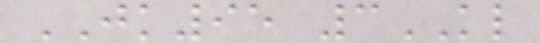JK95 3KL
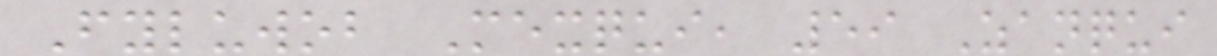Fyluwob Mexqui, 59 Zanqui
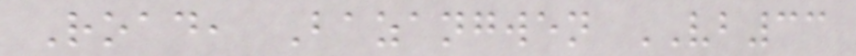Road, Bazangwen VB33
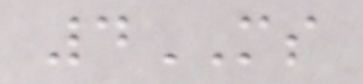4MS
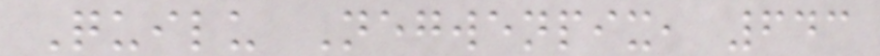Quilu Negwenpix, 643
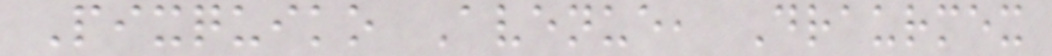Pixquiko Avenue, Draurmex
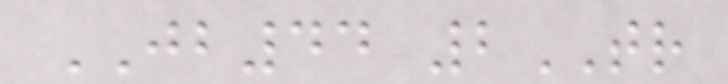JB44 2TR
